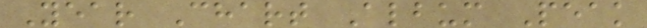Year Chart Album Peak
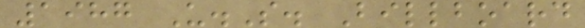1987 U.S. Billboard
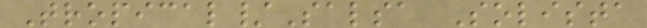Tropical/Salsa Solista
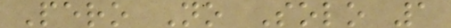Pero No Solo 1
